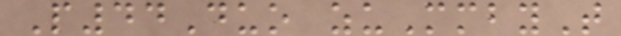P44Duo zuMmbyT
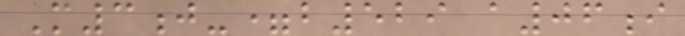M3j-=b529 a06i
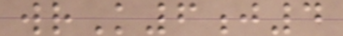wrK6j4
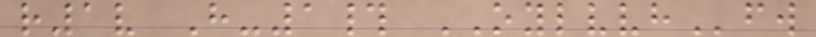r1v H-1# OYLVVHfw
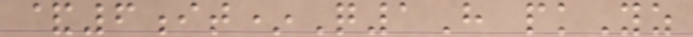&6it*Q1H pkYz
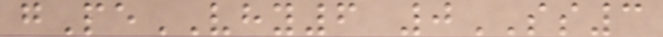gPeVHY6 0SS3
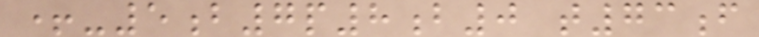+-5b7p8b0 t73f
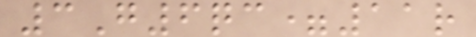3G6qc=11r
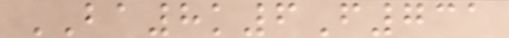BA8k6F731
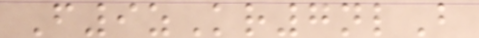F9zKr7nlB
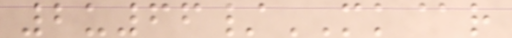2u66/MK@r
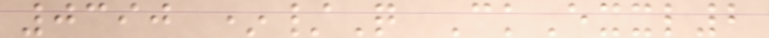0390 */Q CkExxl2
